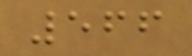566
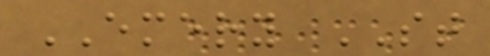EMERY ST
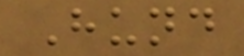Hund
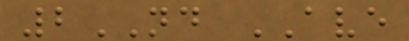2ND AVE
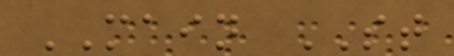MAIN ST
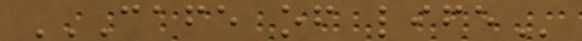CAFE OF LIFE
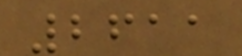2611
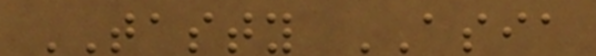TASTY ASIA
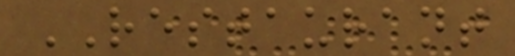RESTAURANT
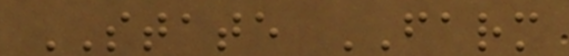STATE FARM
